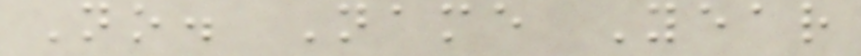No. Name Year
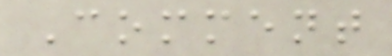Comment
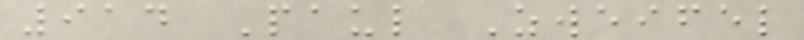914 Paul Zweifel
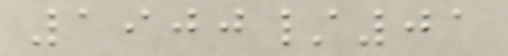1900/01
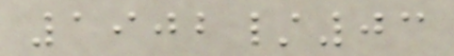1902/03
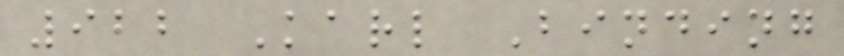922 Karl Binding
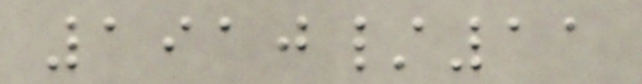1910/11
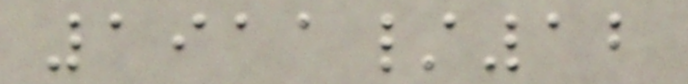1911/12
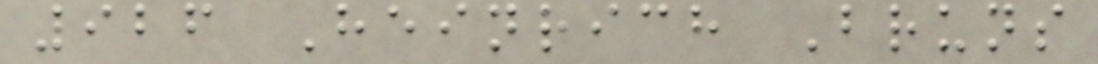926 Heinrich Bruns
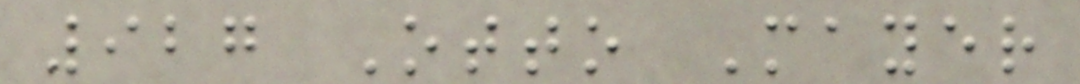927 Otto Mayer
